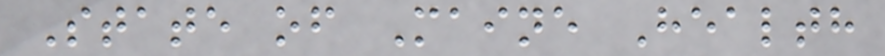State of Maine Health
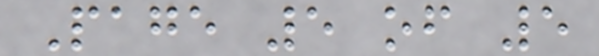Page 5 of 5
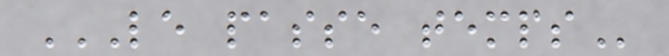LE PASSE TEMPS
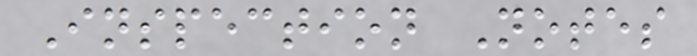Inspection Notes
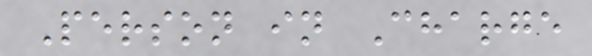Person in Charge
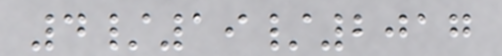4/19/2017
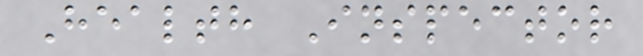Health Inspector
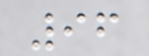96
